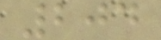204
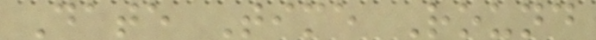Date Time Round
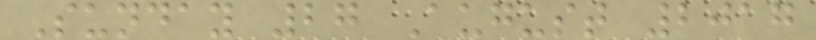Sunday 27 August 2017
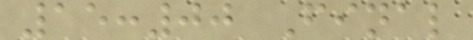15:00 Final
